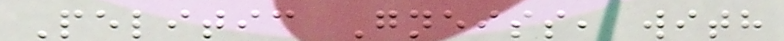Pelitic Gneiss, with
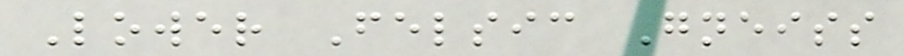Lower Felsic Gneiss
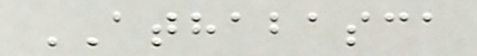ATHABASCA
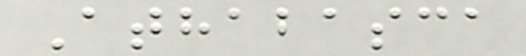Athabasca
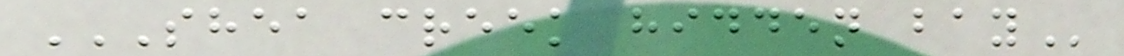SHEA CREEK HIDDEN BAY
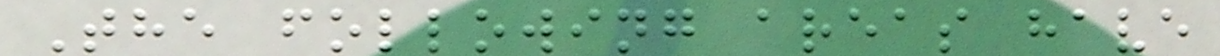The following areas have
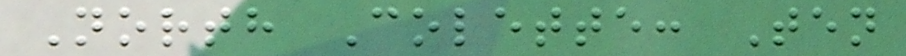North Colette: Ten
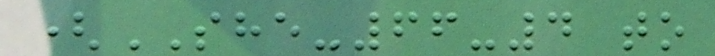(SHE-66-4 to
